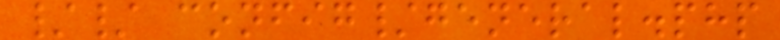// config/general.php
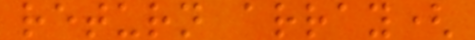return array(
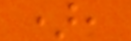),
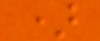)
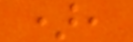),
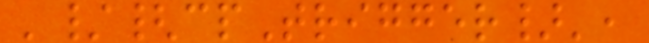'/{cpTrigger}',
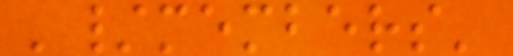'/members'
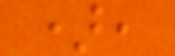),
